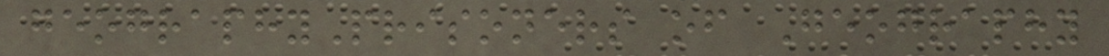geographyPrisoners of Geography
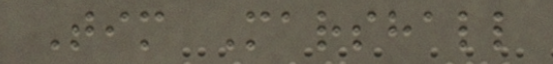Tim Marshall
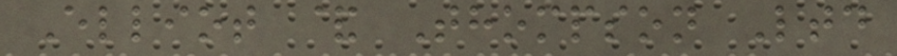Elliot & Thompson Ltd
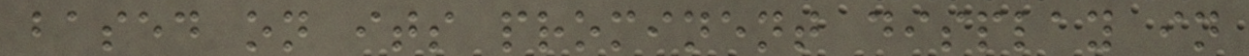based on its prominent display in
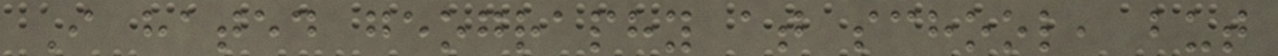I hated geography at school, but
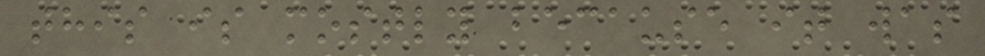this is mostly because it was
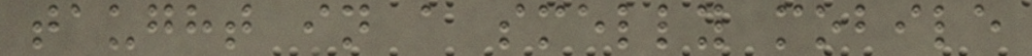taught in a smelly mobile
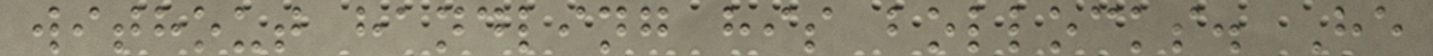without handling his bollocks. He
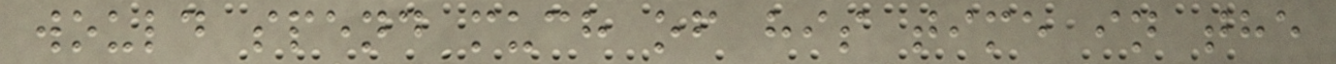would spend much of his time in the
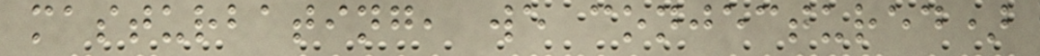masturbating, we conjectured)
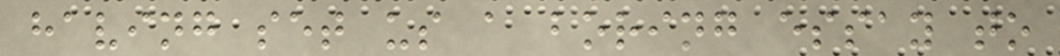having set us a boring essay to
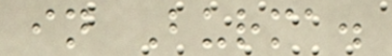in Burma.
